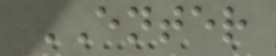ENTER
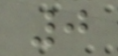0
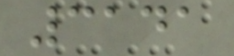3141
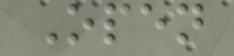Open
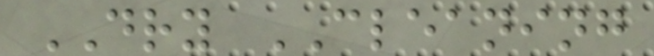DRY CLEANING
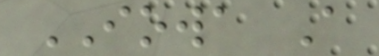IOWA A
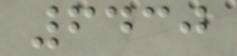6430
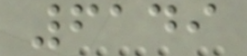6149
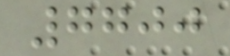7700
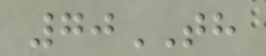70TH
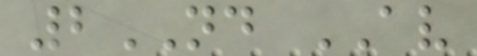2ND AV
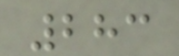283
